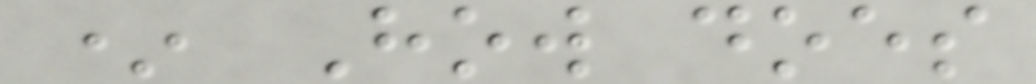* How does
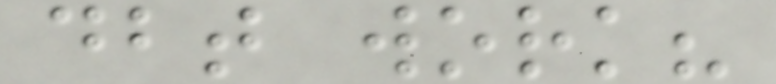dbt work?
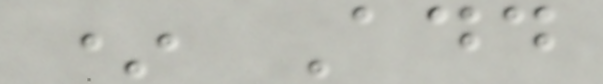* Add
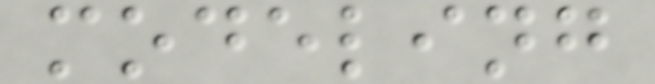modeling
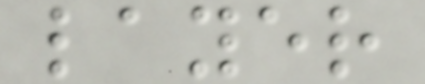layer
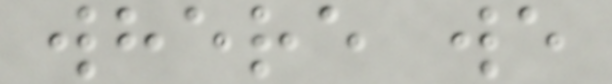where we
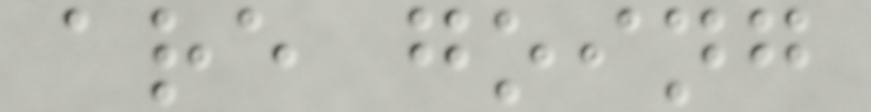are going
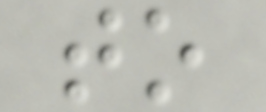to
